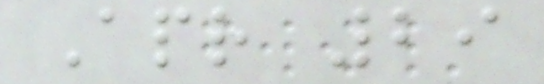Apr 29
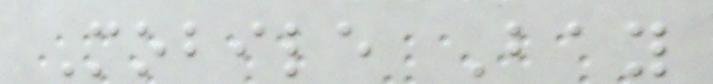Mobile Bay
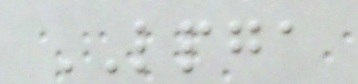LPGA
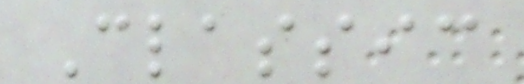Classic
